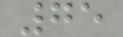75
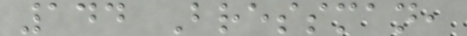144 Bressman,
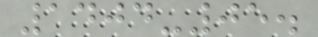1404-05.
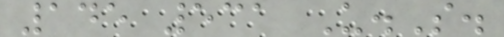145 531 U.S.
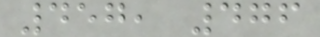457, 476
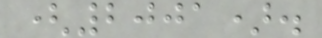(2001).
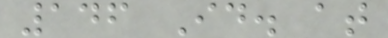146 Id. at
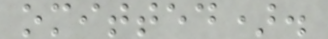omitted).
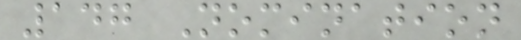147 Nomination
